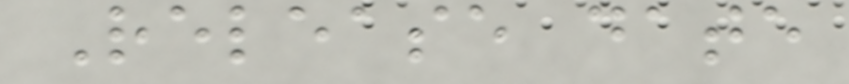Release date
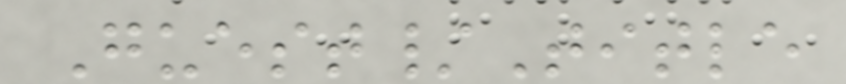Guest/Title
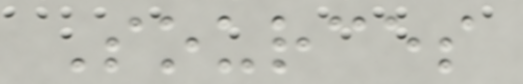Sources
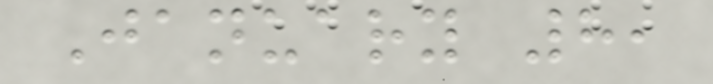January 8,
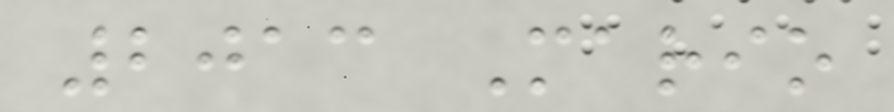2013 Mario
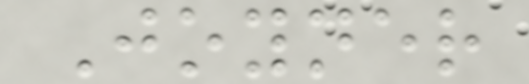Joyner
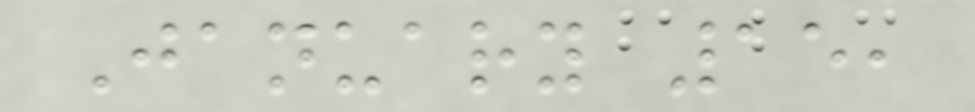January 15,
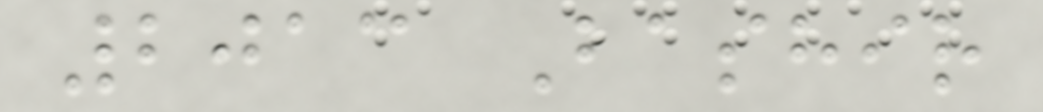2013 Bashir
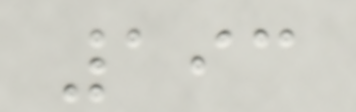193
